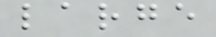large
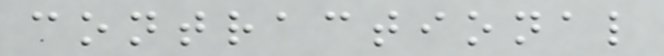contractional
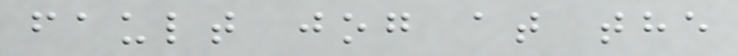fault jog at the
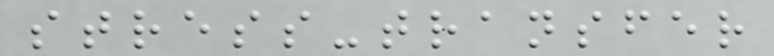stress-transfer
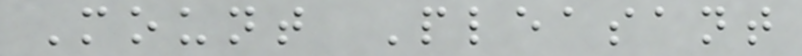Mount Pleasant
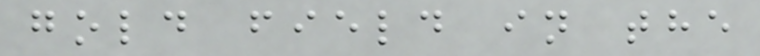gold field in the
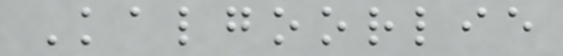Kalgoorlie
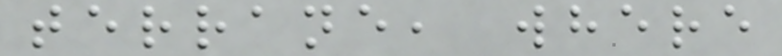terrane, where
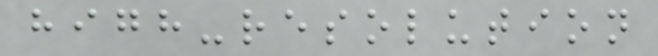high-resolution
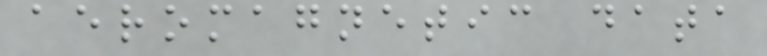aeromagnetic data
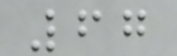67
